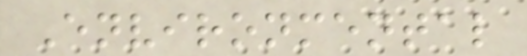Environmental
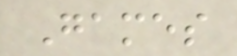Games
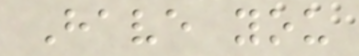Have you
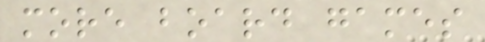more board games
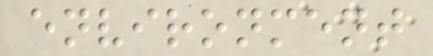environment
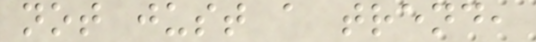not just a trend,
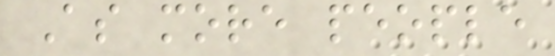As more people
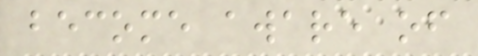become aware of
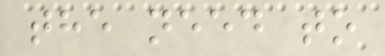the need to
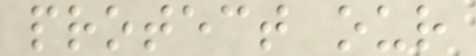protect our
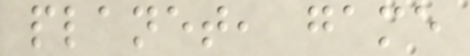planet, game
